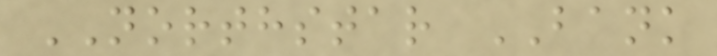NORTHSTAR BANK
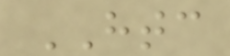HTC
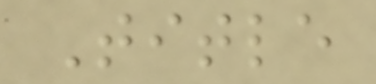Title
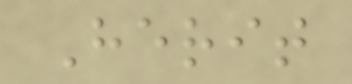Herit
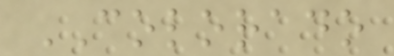COLORADO
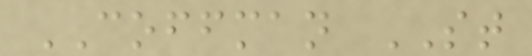COFFMAN ST
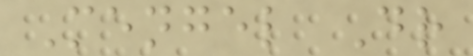Mengel Dr
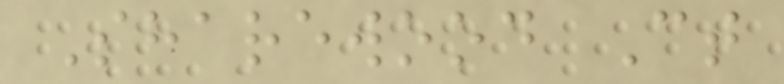Sharewood Ct
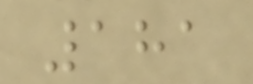181
